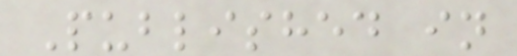Published in
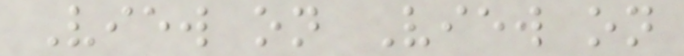View on View on
